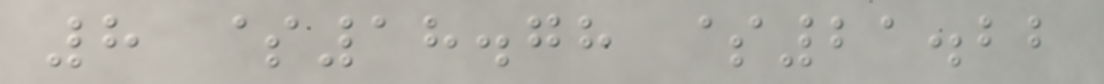8 $18.78 $21.22
